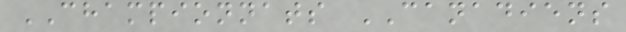CHAMPIONNATS CANADIENS
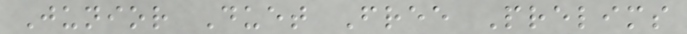Junior Duet Free Prelims
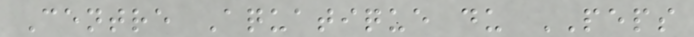Centre Aquatique du PEPS
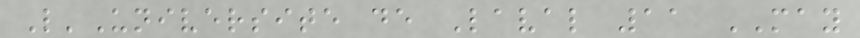L'Universite de Laval 11 MAY
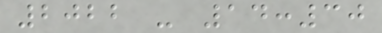2022 - 14:30
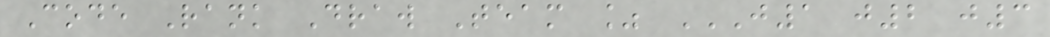Code Rank Draw Team % J1 J2 J3
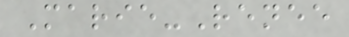Marie-Renee
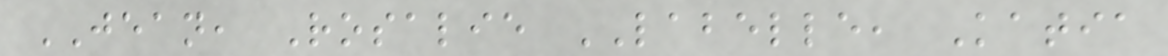JEAN, Rosalie LABELLE, Katia
